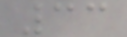33
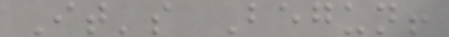It's Begun!
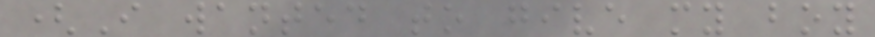(I wanted to give my boy
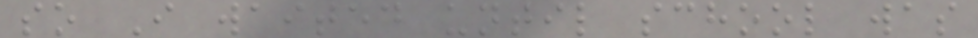so I waited until school was
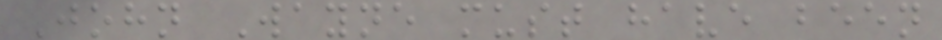John Wayne must have been
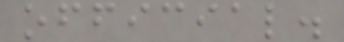official.
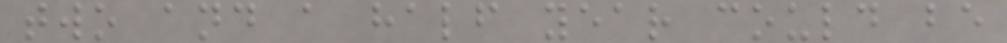two and a half year could be
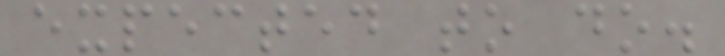expected to do.
